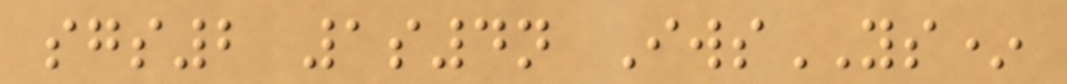sgs2 1s4n IwsYS*
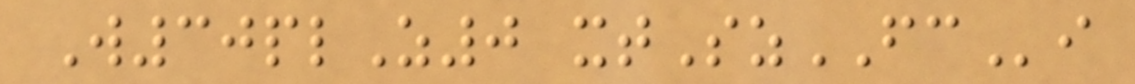W30plZ0 xtSzFCi
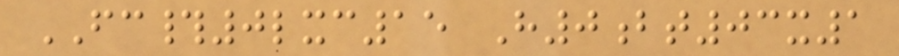FC#0lxc15 H0bt03x1
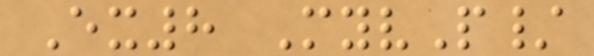Ex8 MyvP/
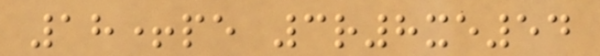18+pe 3r8xe54
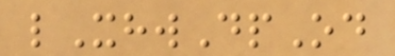lXhwDpOd
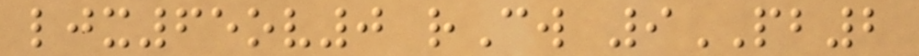ljx65ov0 rCw 9PB2
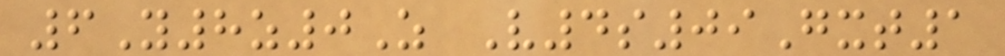6Y8z0Z V4s09Gxt1
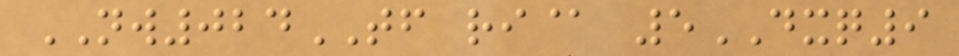NW024TF ri@ 5DXQ9
